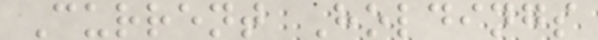Current Holdings
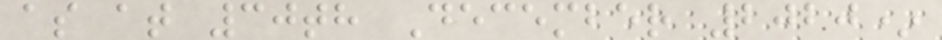as at 30th December 2020*
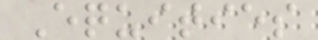Equities
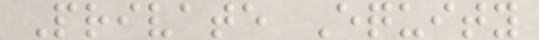Private Equity
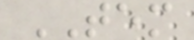TEM
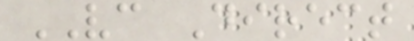VC Direct
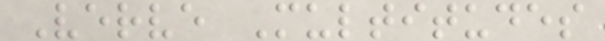Verve Multitudes
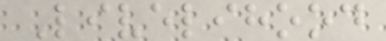Livelihood
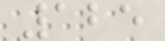125
